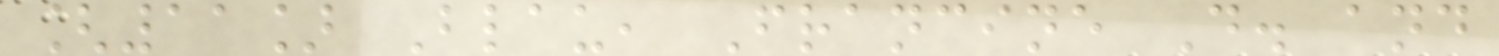[11] Blau, Francine D. and
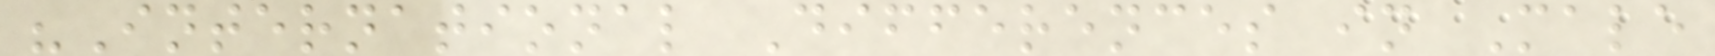"International Differences in Male
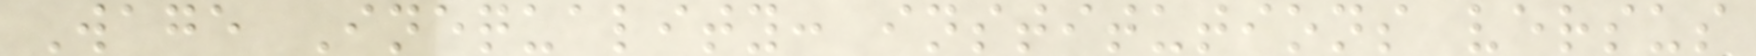Wage Inequality: institutions versus
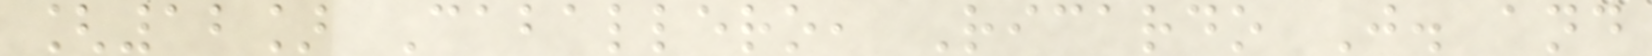[12] Caballero, Ricardo J. and
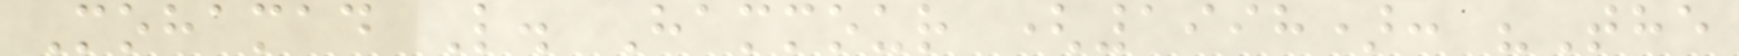Mohamad L. Hammour (1998): "The
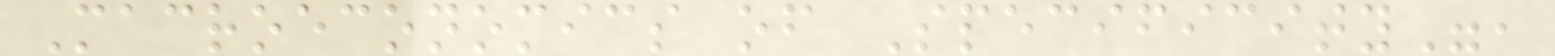Macroeconomics of Specificity",
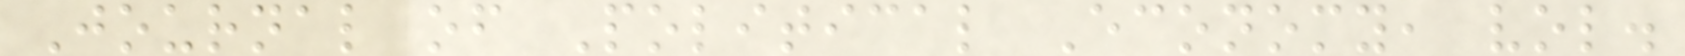Journal of Political Economy, vol.
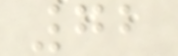72
